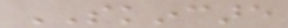SKINCARE
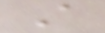A
